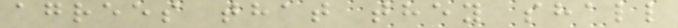agrees that they shall
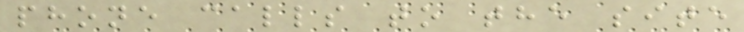phone calls to the site
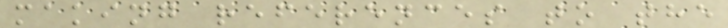making references to the
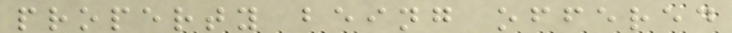property being offered
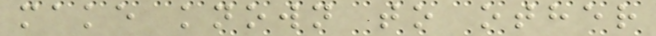make known to other
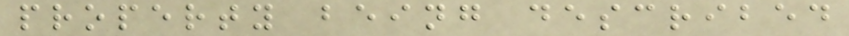property being described
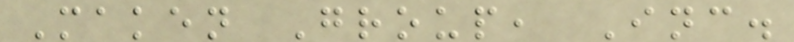Maken Group, Inc.
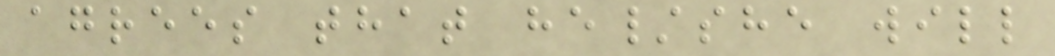agrees that he/she will
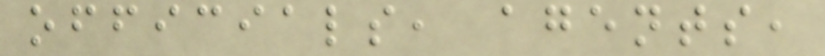officials, agents,
